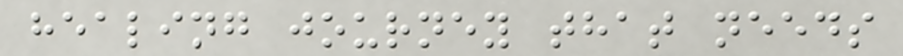healing journey that needs
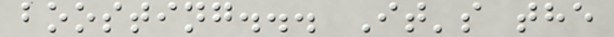boosting... It's the
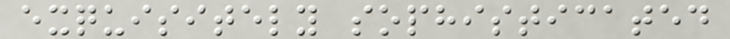exquisitely sophisticated
